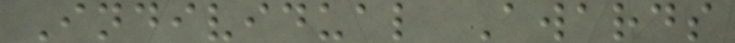Individual Awards
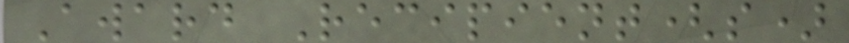Award Recipient(s)
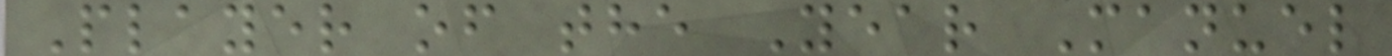Player of the Year Manuel
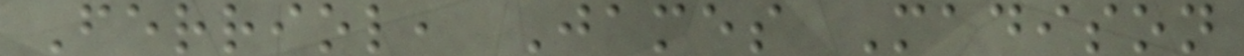Ferriol, James Madison
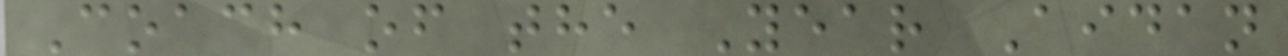Coach of the Year Aidan
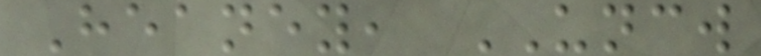Heaney, UNCW
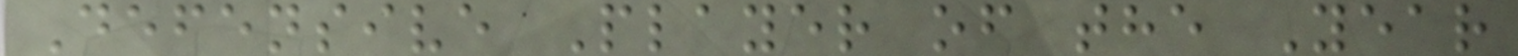Defensive Player of the Year
